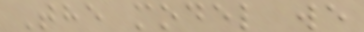The model we
